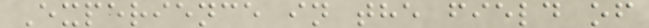Experience in the field of
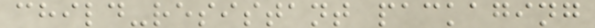child-resistant packaging
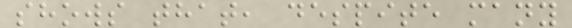shows that, despite many
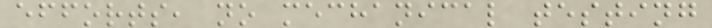efforts, no mechanical testing
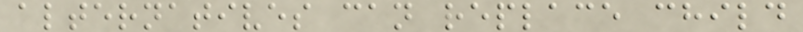alternatives can replace child
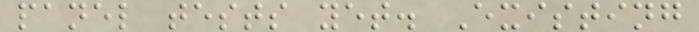panel tests yet. Existing
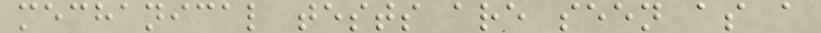mechanical tests are seen as a
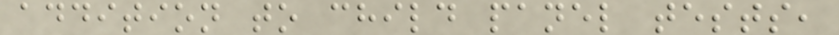addition to child panel tests,
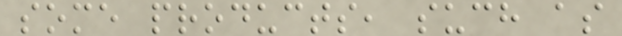some products, such as
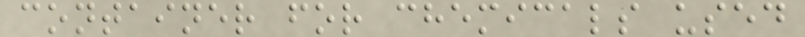container for chemicals used
